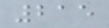215
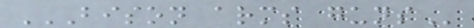BISON ARMS GUNS
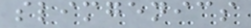slimgenics
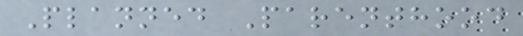Planned Parenthood
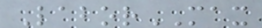LaborMAX
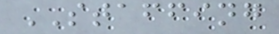STAFFING
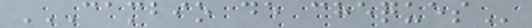CAMBIO DE CHEQUES
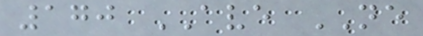170 AVE NE
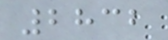2832
